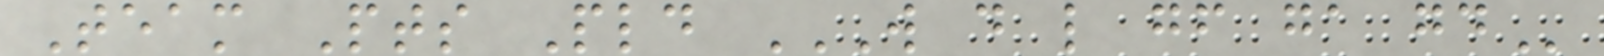Team Pts Pld W D L GF GA GD
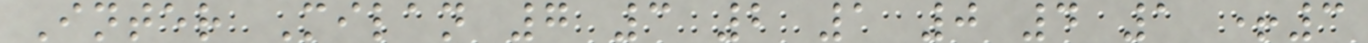Inter Milan 7 3 2 1 0 4 1 +3
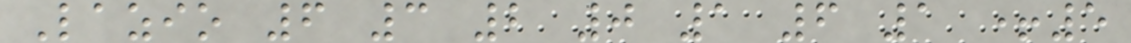Lazio 6 3 2 0 1 6 1 +5
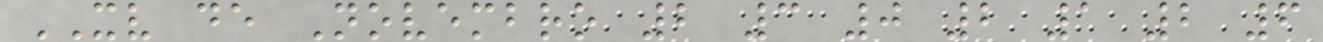XV de Novembro 2 3 0 2 1 2 6
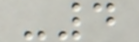-4
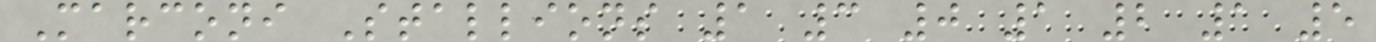Marconi Stallions 1 3 0 1 2 1 5
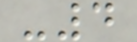-4
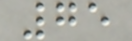75
